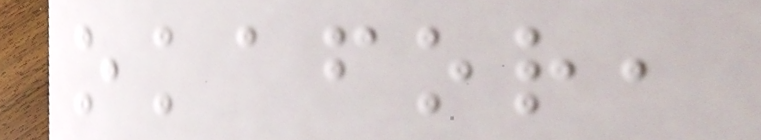okafor,
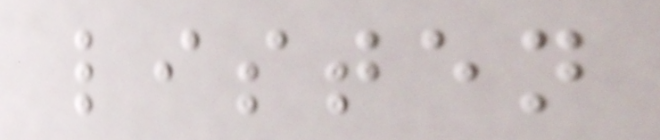listen
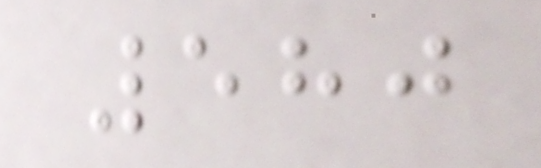580
